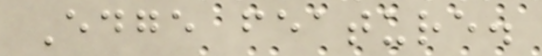Edge feature.
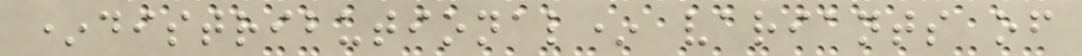*distributional* variants of
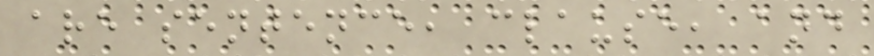are sentence, clause, and
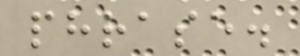phrase.
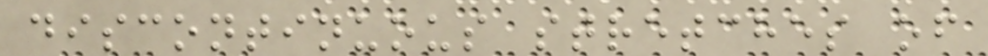discontinuous stretches of
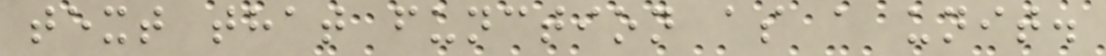text that function as a unit.
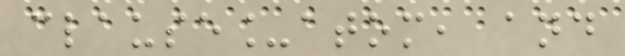clause_atom, and
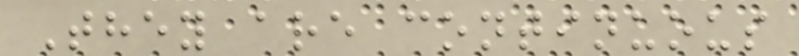They are continuous
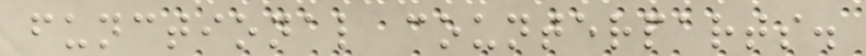functional counterparts.
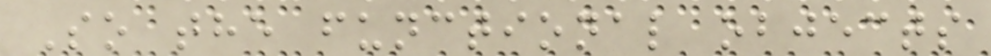So the functional objects
